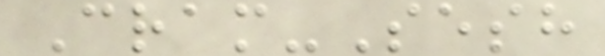Cram-Sesh
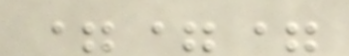===
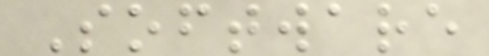Software
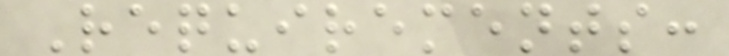Requirements:
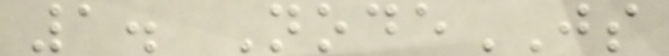1. NodeJS
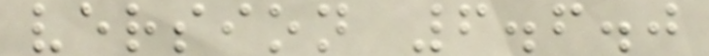version 6.6.0
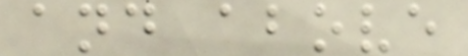and above
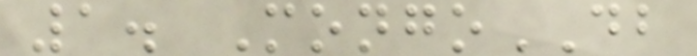1. MongoDB
